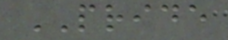PRIDE
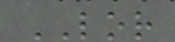LOR
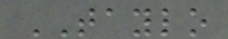TAYLO
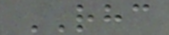RHC
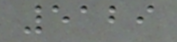5129
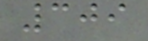309
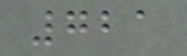721
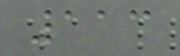113
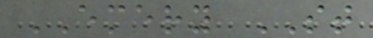EMERY ST
